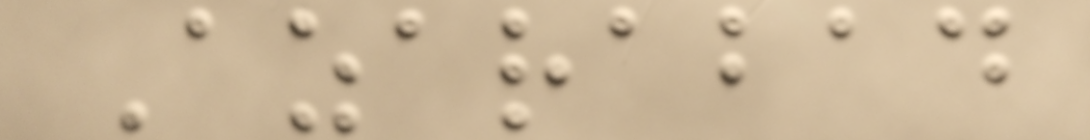Azarabad
